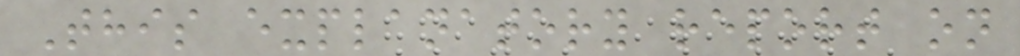This explanatory report on
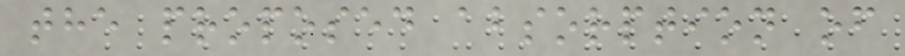the proposed absorption of
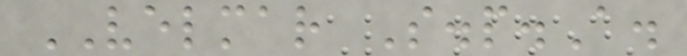VELMAR S.p.A.
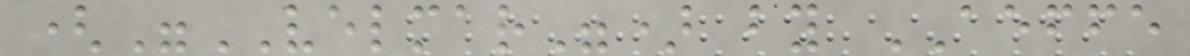("VELMAR") by AEFFE
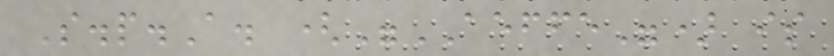S.p.A. ("AEFFE") is
